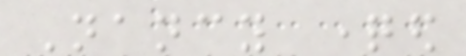Nancy questioned
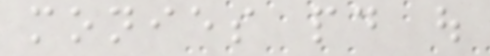monies paid out
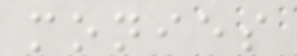monies
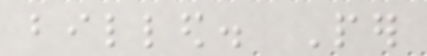billed. Per
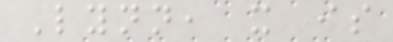Lynn, it is
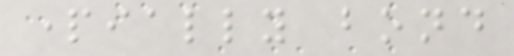partially bond
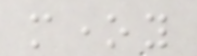money
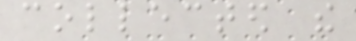collected the
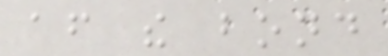after the bond
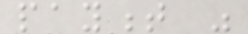payment was
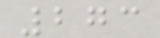273
